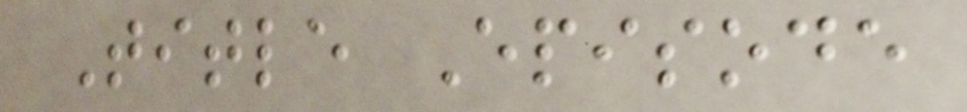Title Episode
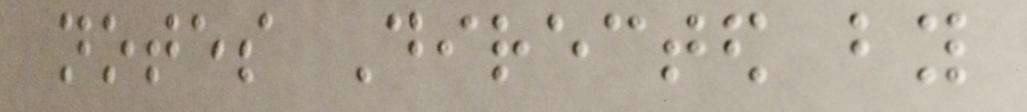notes Directed by
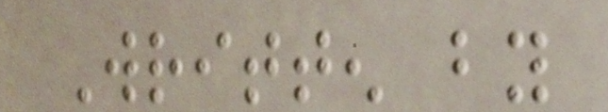Written by
